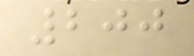200
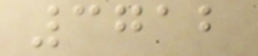3712
